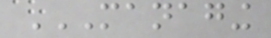MANAGING
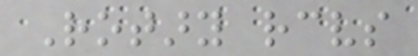Rotary receives
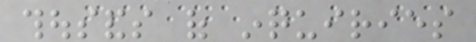thousands of inquiries
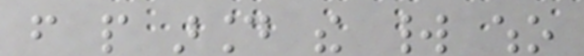from people around the world who
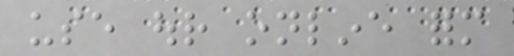use our online form
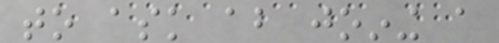to ask about joining a
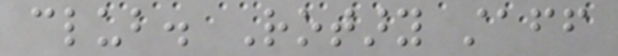club. Rotary staff
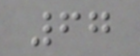67
